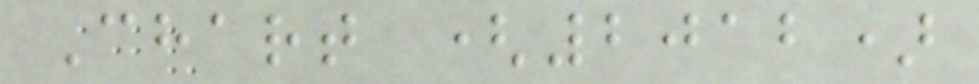Chart (2012)
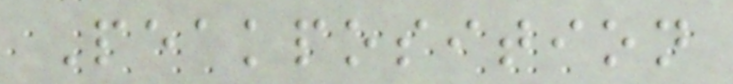Peakposition
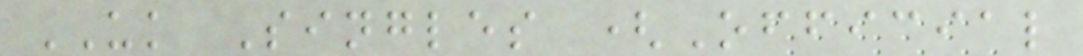UK Singles (Official
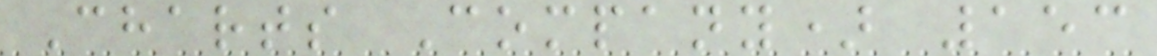Charts Company) 153
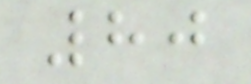80
